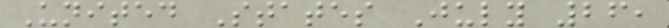United States July 26,
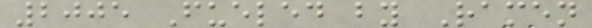2005 Fueled by Ramen
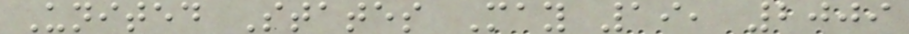United States May 19, 2009
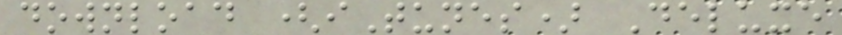download (iTunes) Deluxe
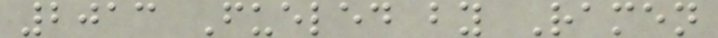2013 Fueled by Ramen
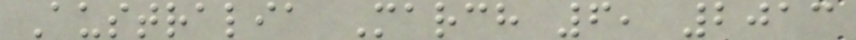Australia March 6, 2013
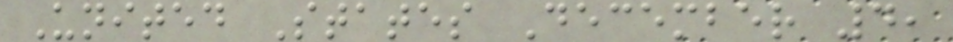United States December 4,
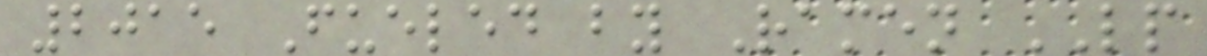2015 Fueled by Ramen LP
